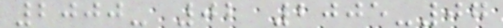2000- 02 2005-07
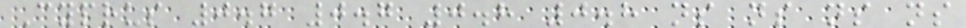Cyprus 0.7 0.7 0.8 0.8 ns ns ns ns
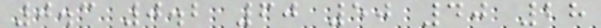0.3 0.2 60 50 40 28
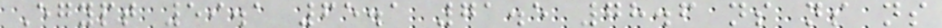Egypt 59.1 65.1 71.5 78.6 ns ns ns
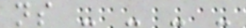ns - - - -
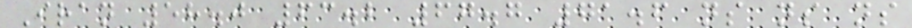Iran 58.0 63.2 67.7 71.6 ns ns ns
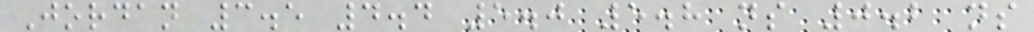Jordan 3.5 4.4 5.0 5.8 ns 0.2 ns
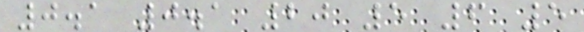0.1 0.1 20 5 6 5
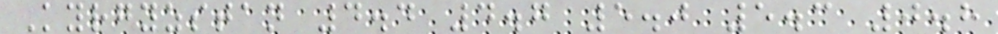Kyrgyzstan 4.4 4.7 5.0 5.3 0.8
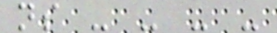ns - - - -
